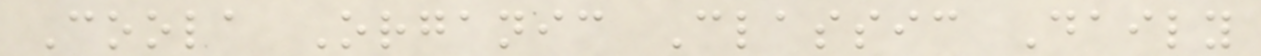Coola Organic Classic Daily
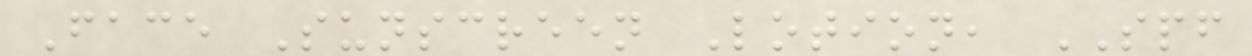Face Sunscreen Lotion, SPF
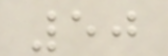50
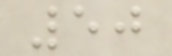50
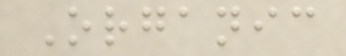Organic
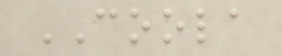COOLA
